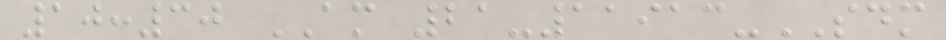10:30 AM 21-11913-SDM
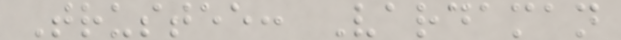Trustee: Vardaman
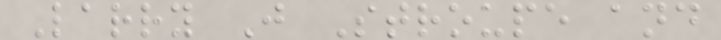Larry J Stroupe and
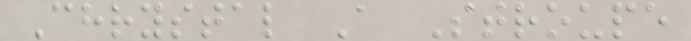Chrystal A Stroupe
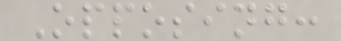Opposing:
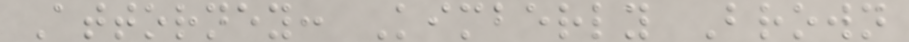Attorney: Kimberly Brown
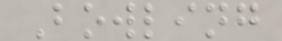Bowling
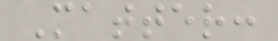Matter:
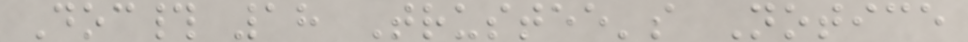Doc# 18 Trustee's Notice
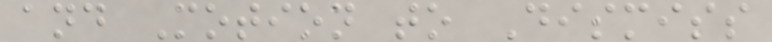and Motion to Dismiss
